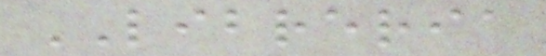LIBRERIA
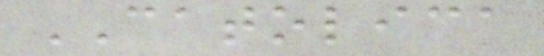CATOLICA
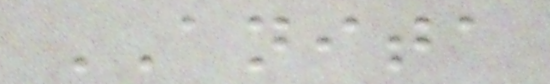ANITA
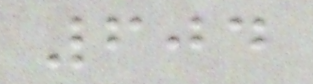604
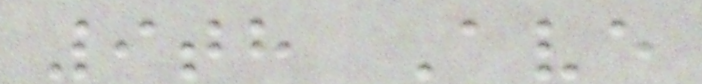9th Ave
